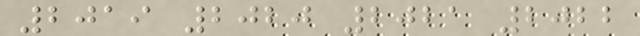2019 2020 2021 2022
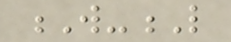W-L
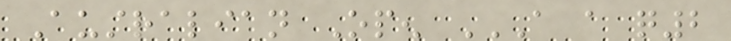Australian Open A A Q2
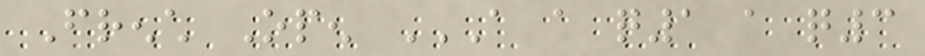French Open A A Q1 A Q3
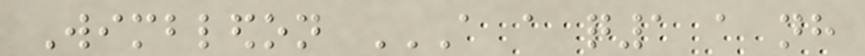Wimbledon A A Q1 A NH
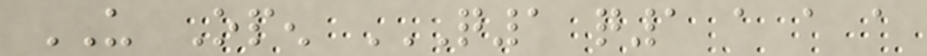US Open Q1 Q1 A A A
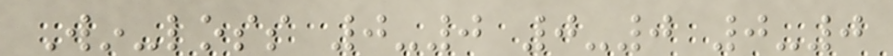Win-loss 0-0 0-0 0-0
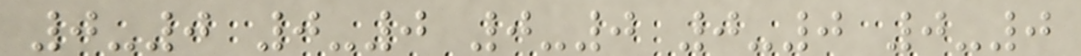0-0 0-0 0-0 0-0 0-0
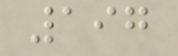197
